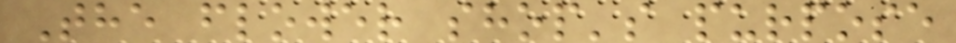The flower shop's purpose
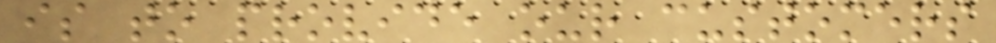is to provide our customers
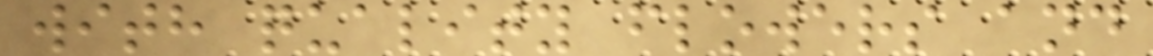with quality flowers and
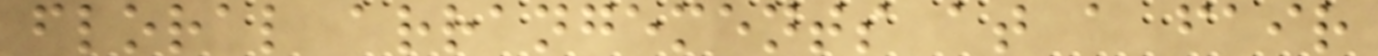floral arrangements at a fair
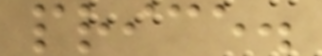price.
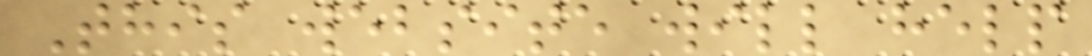This website will help
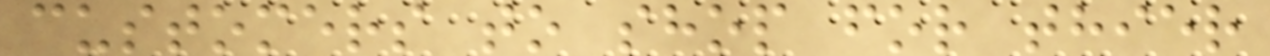customers to shop for thier
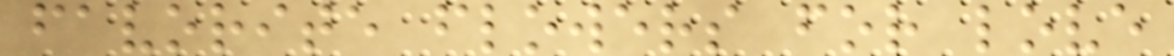favorite flowers for love
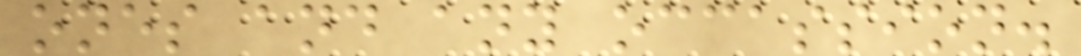ones and any occassion.
